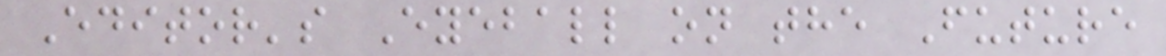Editor's Eyeball on the Future
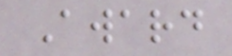Award
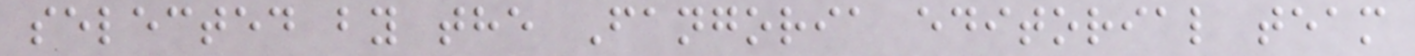selected by the Fangoria editorial team
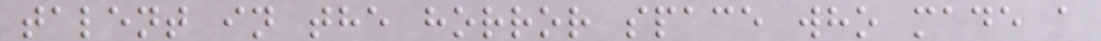talent in the horror space who made a
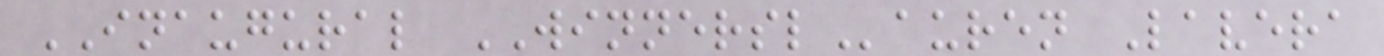INAUGURAL WINNERSLauren Lavera
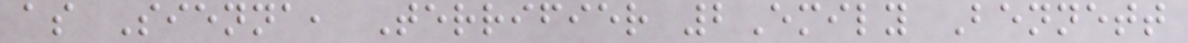as Sienna, Terrifier 2Emily Bennett
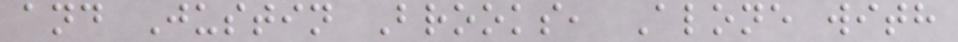and Justin Brooks, Alone with
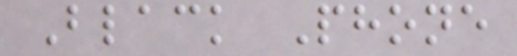Black Phone
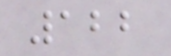122
